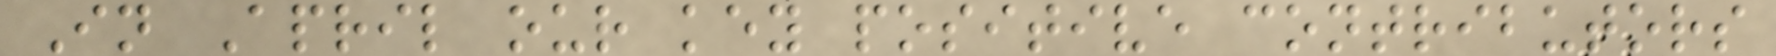In April our key positive contributors
